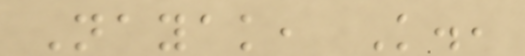Nayak, K.,
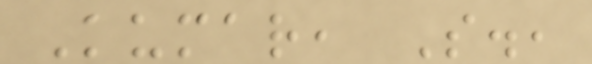Kumar, S.,
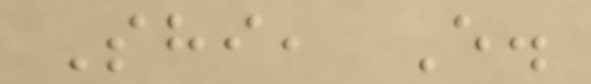Shi, E.
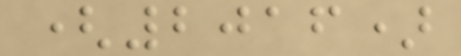(2016)
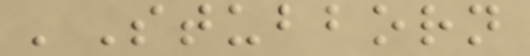'Stubborn
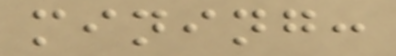mining:
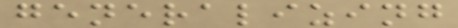generalizing
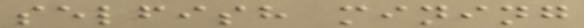selfish mining
